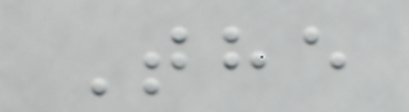The
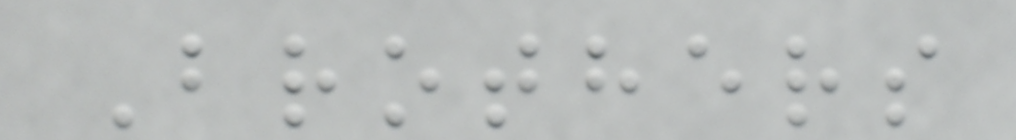Brothers
